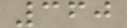360
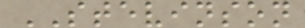STEVINSON
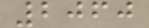2060
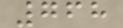768
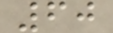60
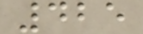425
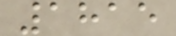1815
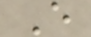E
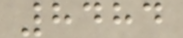8484
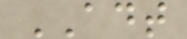ADT
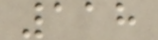118
